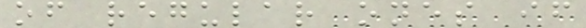of regular ones if
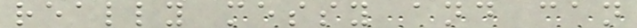really messy and can
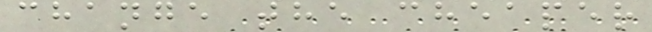change the cheaper
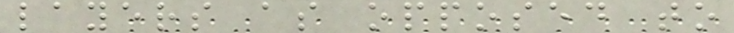layers as opposed to
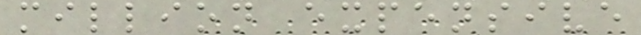million expensive
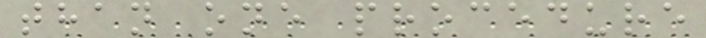than one procedure
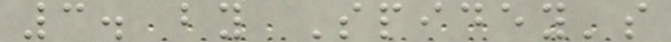3. by Spidey's
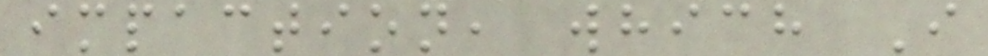impaction, which I
